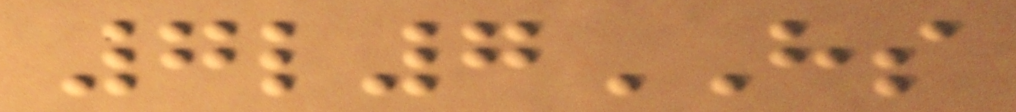7l7HS
